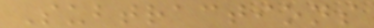Subtractions
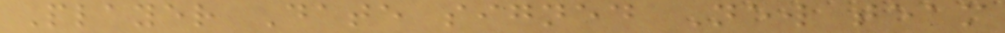Player Date signed New team
